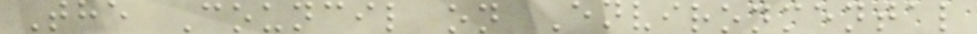The Council on Environmental
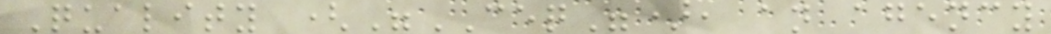Quality ("CEQ"), an agency
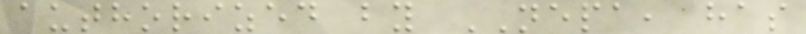authorized by NEPA, has
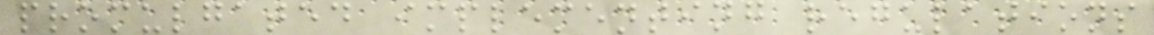promulgated implementing regulations
